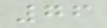76
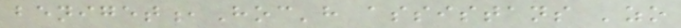beniget,Hoc'h assistans 'zo
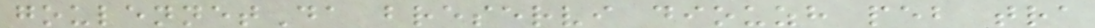goulennetDa breservi diouzh peb tra
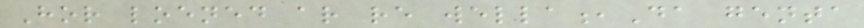Hor loened ar re wella,Da genta
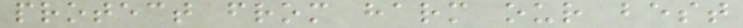protect from harm our best
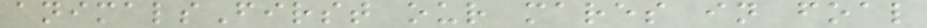animalsFirst our mares in foal
